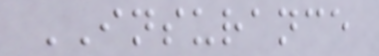INSURANCE
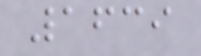1639
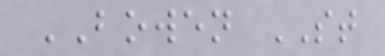BOWEN ST
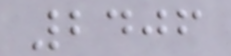2406
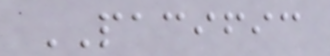PACIFIC
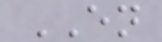EN
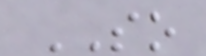SO
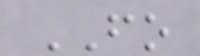FO
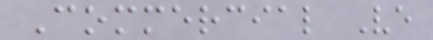Commercial Ve
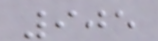905
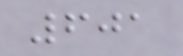601
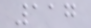117
